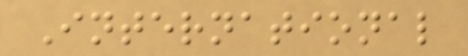International
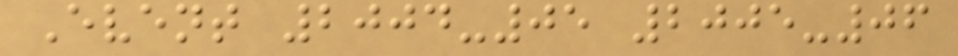Event 2004-05 2005-06
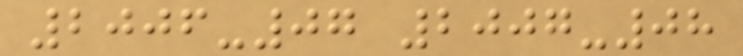2006-07 2007-08
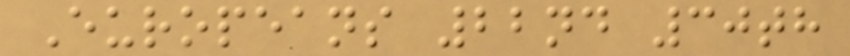Europeans 22nd 30th
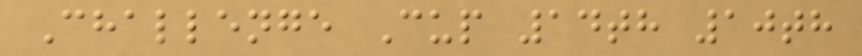Challenge Cup 14th 10th
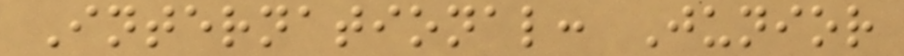International: Junior
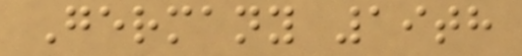Germany 19th
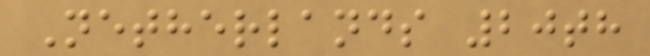Netherlands 20th
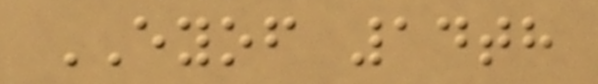EYOF 14th
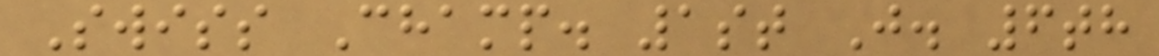Swiss Champ. 1st J. 6th
